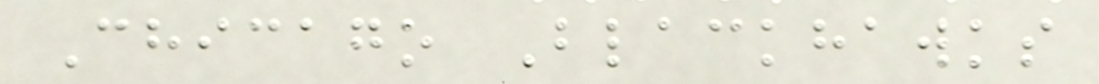Chicago Blackhawks
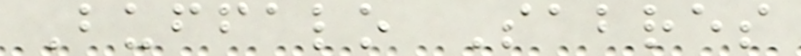Buffalo Sabres
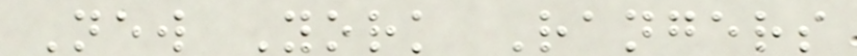New York Rangers
